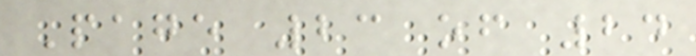Page 23 of 24
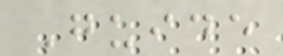Guide
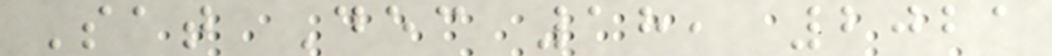Sat Dec 18, 2021
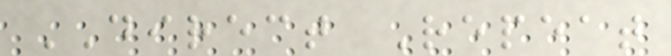DIRECT Repeat
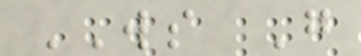WS G
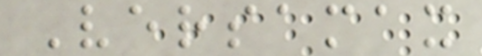Versamax
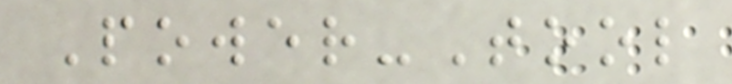Power-Tool
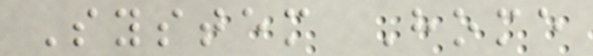System Home
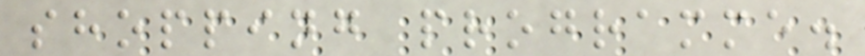shopping programme.
